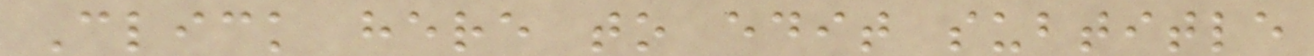Click here to edit subtitle
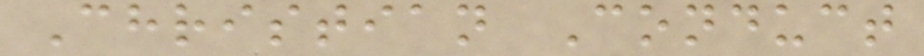Christian Conduct
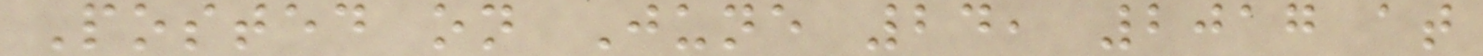Posted on June 24, 2017 at
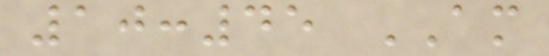10:45 AM
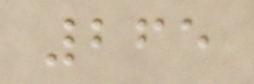265
